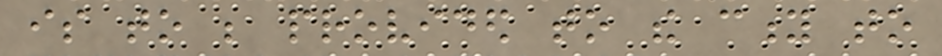is to be provided to the city to
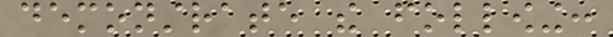demonstrate the following:
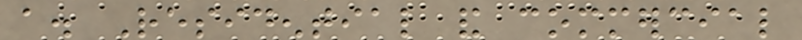a. Residential and commercial
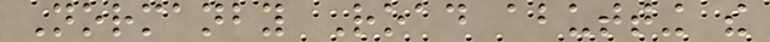Normanby Road abutting the
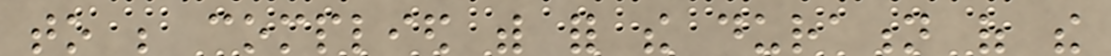to be complied with for the duration of the
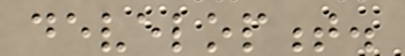development.
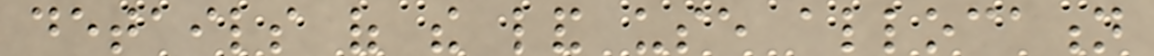details of the land use allocation
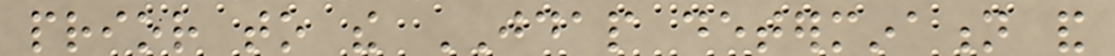prior to the JDAP determination and
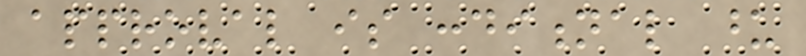approval is conditional upon
